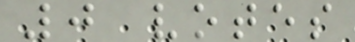0 votes
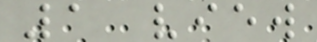1 view
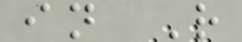in R
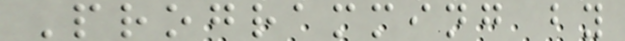Programming by
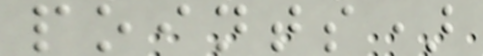points)
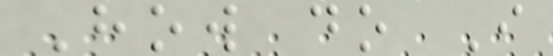How do I
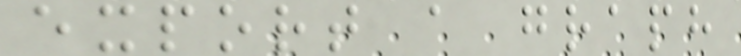export a graph
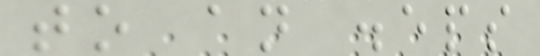to an .eps
